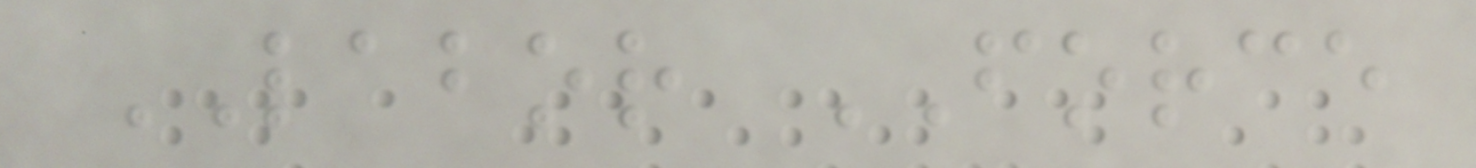LABOR FORCE
